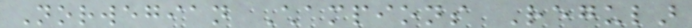Norwegian Champions Regular
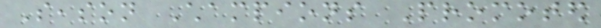Season Champions Promoted
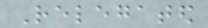Relegated
